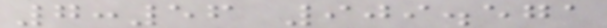7:56 909.571
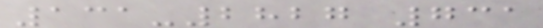131-2827 731
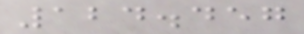124.457
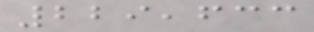229,633
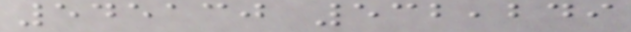545130 532,249
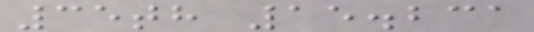35th 15.231
